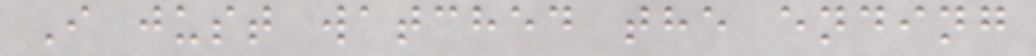I just watched the ending
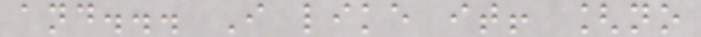and... I like it! [no
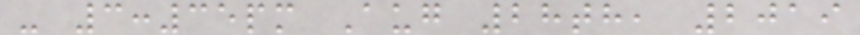- 3:35pm Aug 28th, 2019
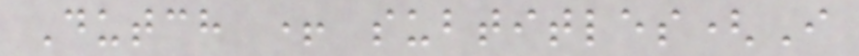Dutch + subtitles(I
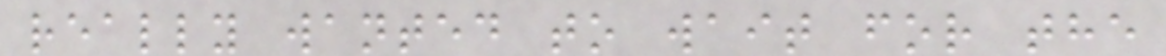really wanted to wait for the
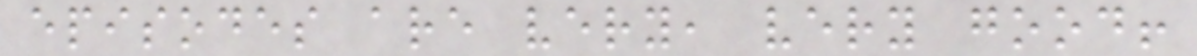episodes are very, very good!
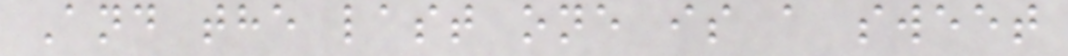And the last one is a sweet
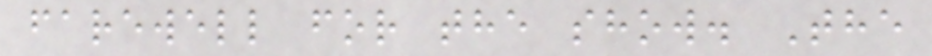farewell for the show. The
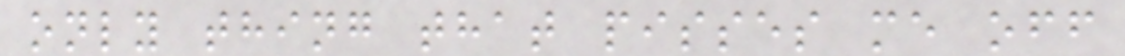only thing that pisses me off
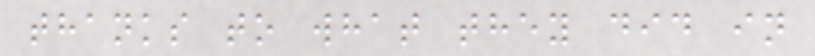thanks to what they did in
